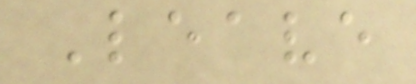Leave
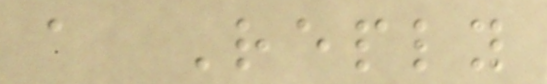a Reply
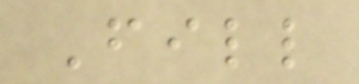Fill
